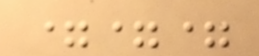===
